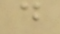d
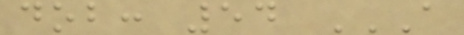dob: 54 A
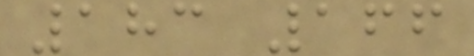183 166
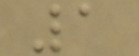1
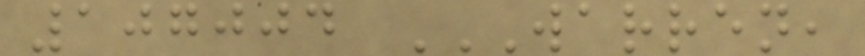107004 WARREN,
